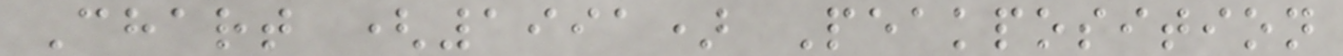Chart (1991) Peakposition
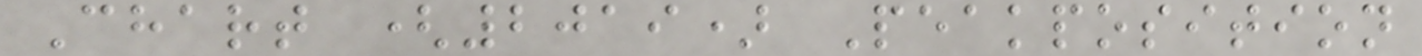Chart (2019) Peakposition
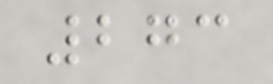273
